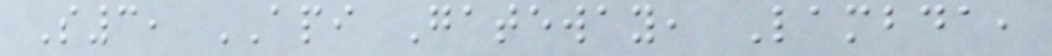S3, API Gateway, Lambda,
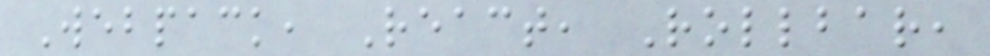Webpack, React, Rollbar,
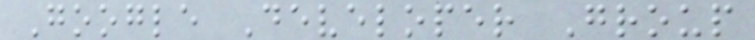Google Developer Group
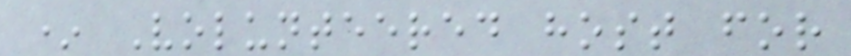* Volunteered host for
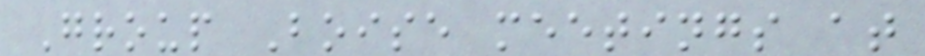Group Boise meetings at
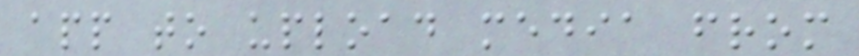app to upload media from
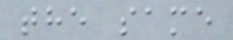the same
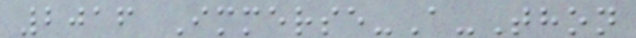2016 Immerse-A-Thon
